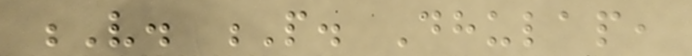V. P. Dhulap,
